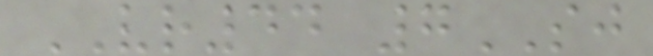VR44 7SJ
